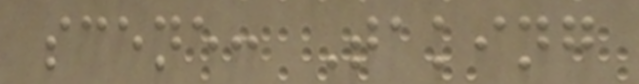scene: Taking
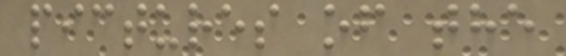pictures of the
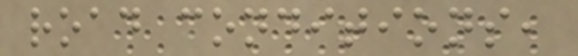road conditions,
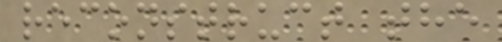reconstruct the
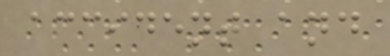accident and
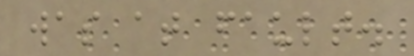was at fault.
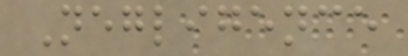Negligence
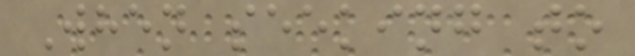When seeking to
